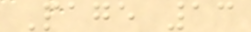Page 13
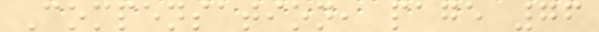Compensation, page 76
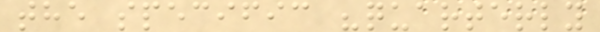the specific "quarterly
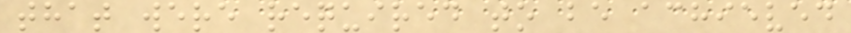that were required to be achieved
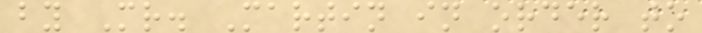by Mr. Martin in order to
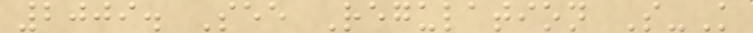2009. See Regulation S-K
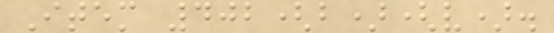Item 402(b)(v).
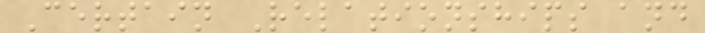Certain Relationships and
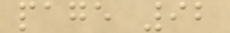page 92
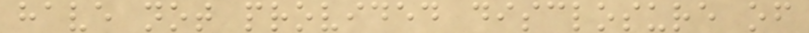have not provided disclosure of
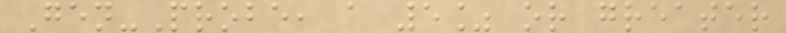Gen-Probe, a 5% or greater
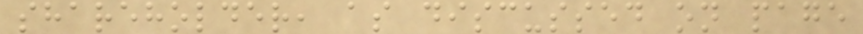shareholder, as discussed on page
